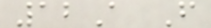12A F
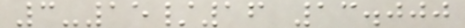3-15/16 13.000
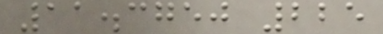11.3750 225
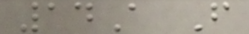14A F
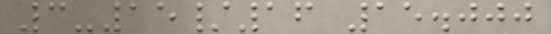3-15/16 15.000
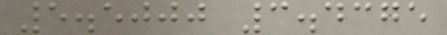5.5000 3.4375
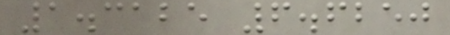1.3125 6.6250
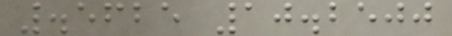.5625 10.2500
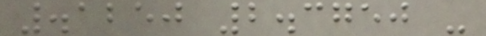.1250 2.3750 -
